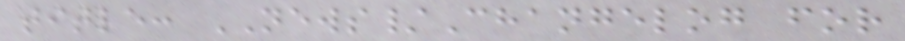title: NEWS/Changelog for
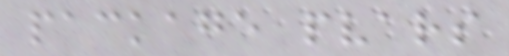package pvars
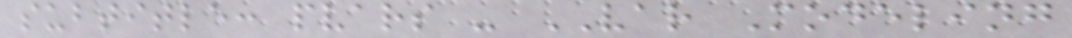subtitle: pvars - VAR Modeling
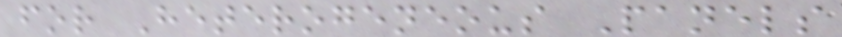for Heterogeneous Panels
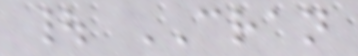| CRAN
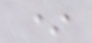*
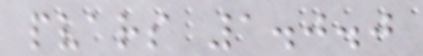pvars 1.0.0
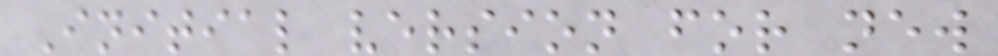Initial version for new
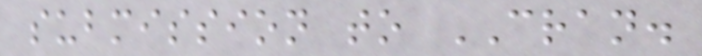submission to CRAN.
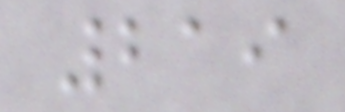219
